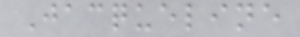Jacqueline
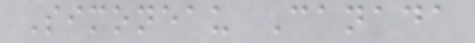Simoneau Canada
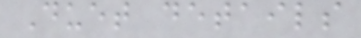Duet details
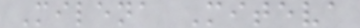Milena Miteva
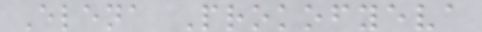Elena Prokofyeva
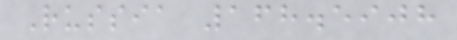Russia 168.5908
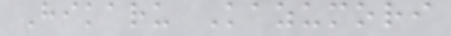Hikaru Kazumori
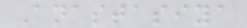Anastasiya
